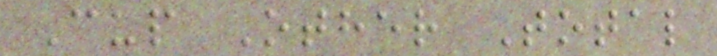Cup Other Total
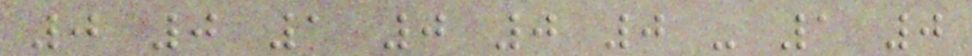0 0 1 0 0 0 - 1 0
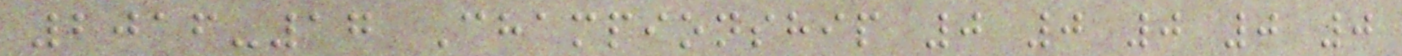2016-17 Championship 0 0 0 0 0
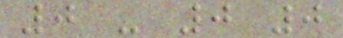0 - 0 0
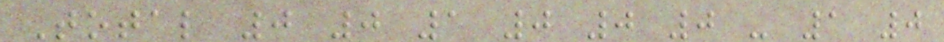Total 0 0 1 0 0 0 - 1 0
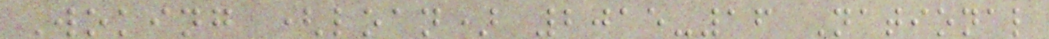Woking (loan) 2015-16 National
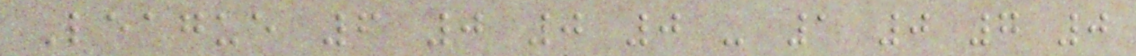League 6 0 0 0 - 1 0 7 0
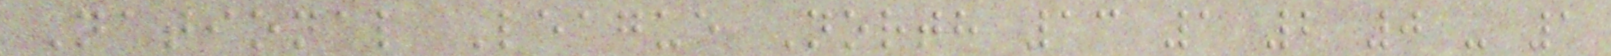National League North 13 1 2 0 - 1
